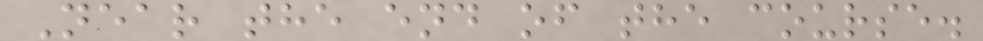Near the end of the course.
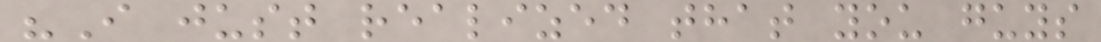"I just realized that you guys
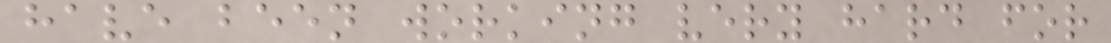have been working very hard for
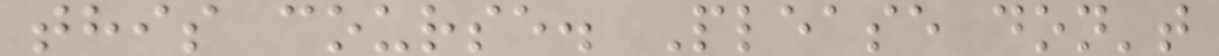this course. Please don't
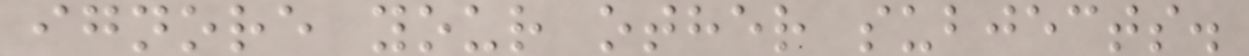ignore your other subjects.
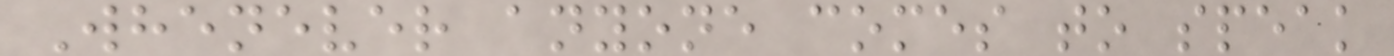Whenever anyone comes to speak
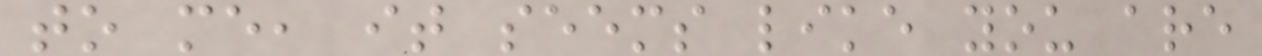to me, it seems like you are
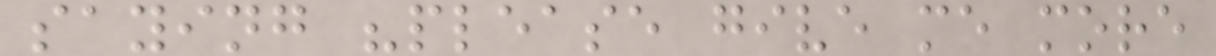saying "please give me more
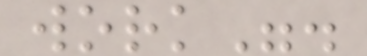work".
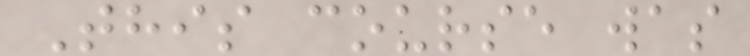This course was
